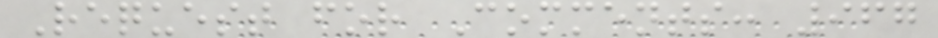Request for Comments: 967
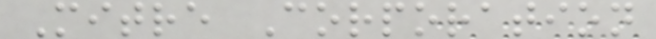Mitre Corporation
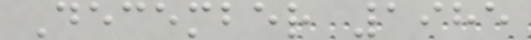December 1985
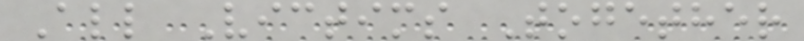All Victims Together
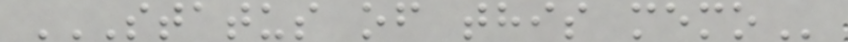STATUS OF THIS MEMO
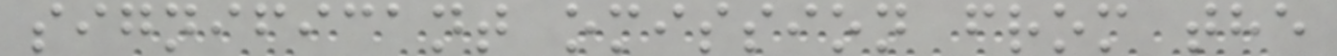significant omission from the
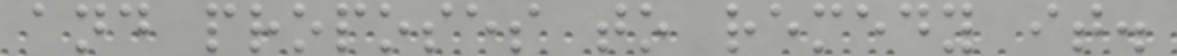and proposes to remedy it.
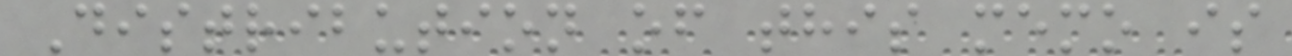Distribution of this memo is
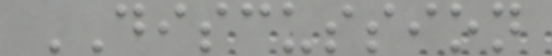DISCUSSION
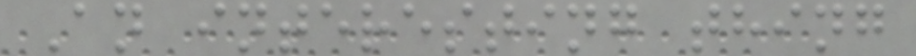An interesting thing
